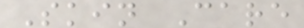Skin Care
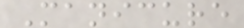Manicure
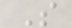S
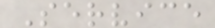Service
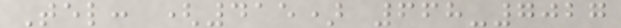Tel: (415) 668-7027
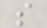s
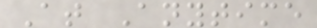At Anytime
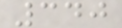340
